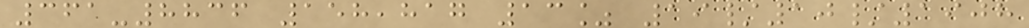361-8836 158,817 13% 19/10/1908
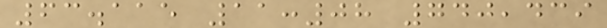63.115 11:08 740,439
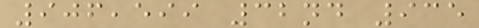906,599 32nd 935
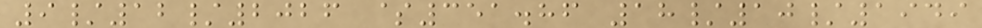9/12/2026 $351.86 18/10/1949
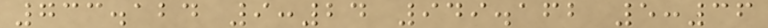733.124 9:24 949.162 5:36
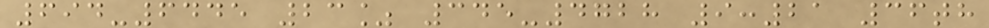694-6445 23% 345-4728 9:21 36th
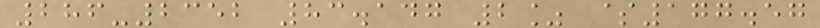286-2352 83.147 2% $177.57
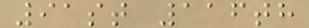91st 116th
